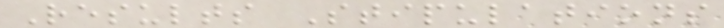Results Stipulations
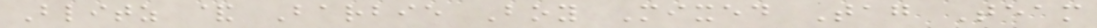Blitz & Barbie Boy Mixed Tag Team
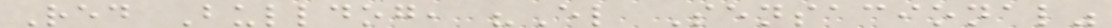Red Bulldog, "El Sensacional"
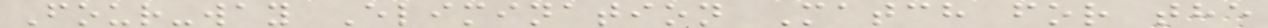Four-way Elimination Match for the
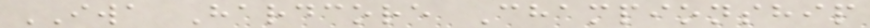IWA Hardcore Championship
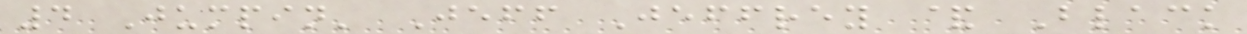4 Jumpin' Jeff Jeffrey & Black
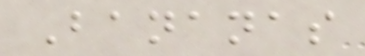Bananas
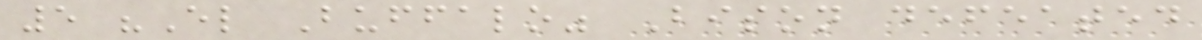5 "El Buffalo" Bison defeated
